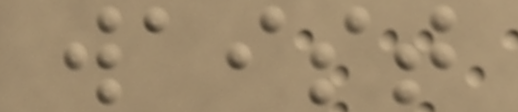waist
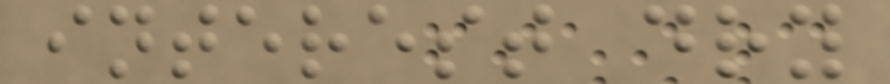interest dry
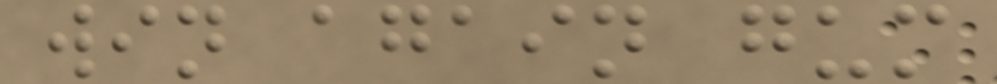win again gum
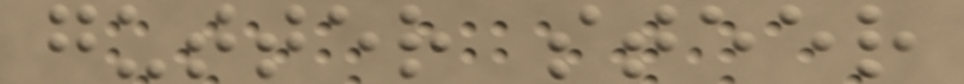gutter steer
